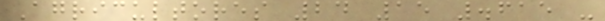Agricultores 24 15 .615 -
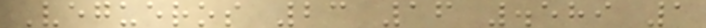Vegueros 23 16 .589 1
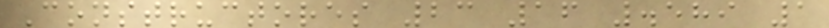Constructores 23 16 .589 1
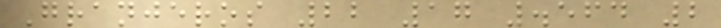Granjeros 22 17 .564 2
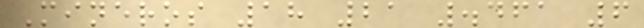Mineros 18 21 .461 6
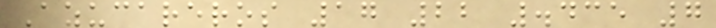Azucareros 17 22 .435 7
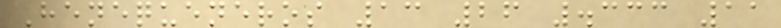Henequeneros 13 26 .333 11
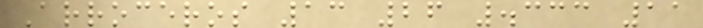Arroceros 13 26 .333 11
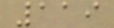119
